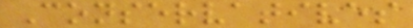Conservatives
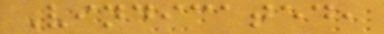Vindicated,
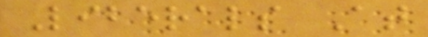Liberals At
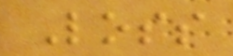Loss
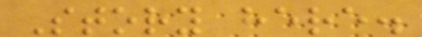Story here.
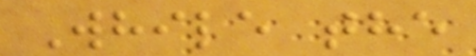While the
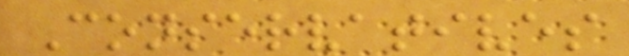Conservatives
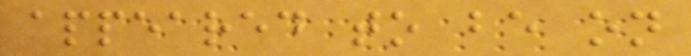appeared to be on
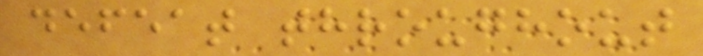defeat throughout
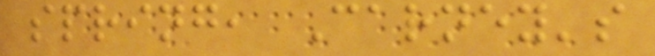spring, Carney's
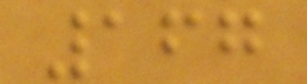167
